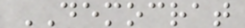DEMOCRAT
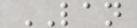LAN
